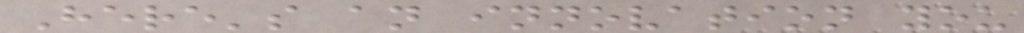Here's an innovation you
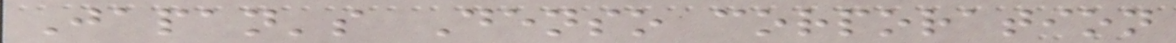Japan's Denso corporation
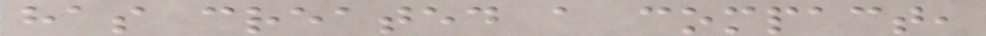has created a compact,
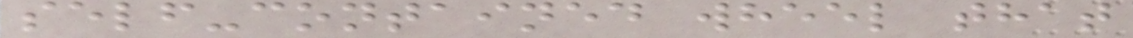self-contained wheel that
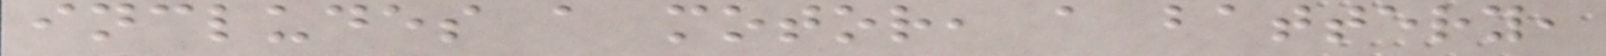includes a motor, a battery,
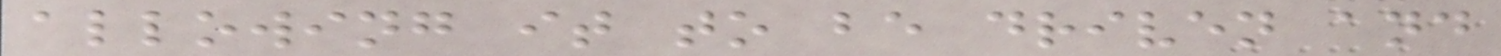allowing it to be driven and
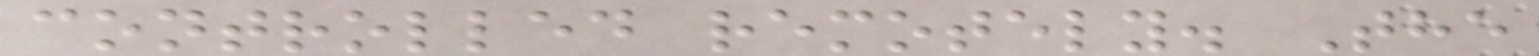controlled remotely. The
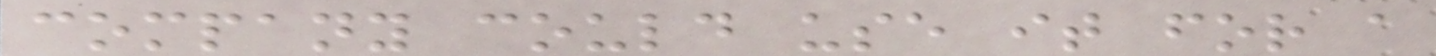company could use it for a
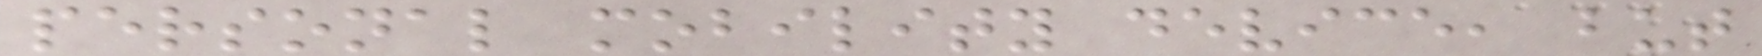personal mobility device, but
